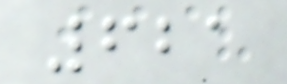621
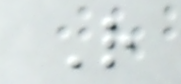R
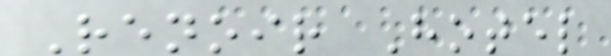Renoir Hotel
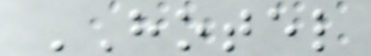HOTEL
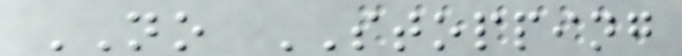NO STOPPING
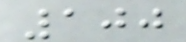100
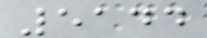5144
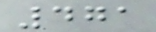471
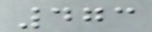473
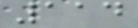114
